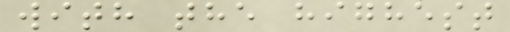with the highest
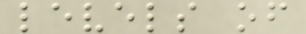levels of
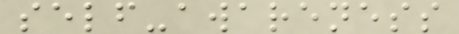self-awareness
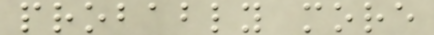probably more
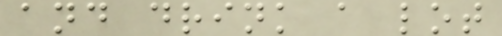and drink a lot
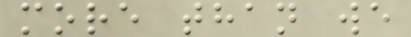more than we
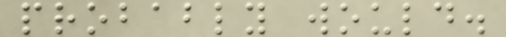probably would.
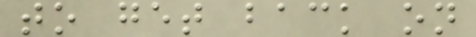to get back on
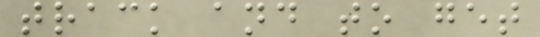track and to get
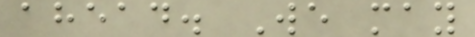ahead. We may
